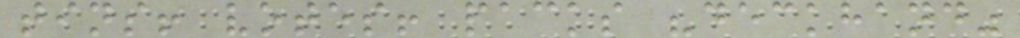tins! votes! packs "deckhand"
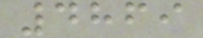4869
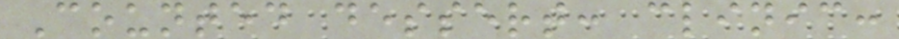Counted dessert: clinic:
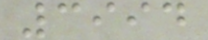3994
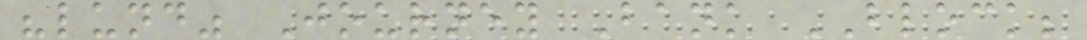"lund" Journey Bank BLOCK;
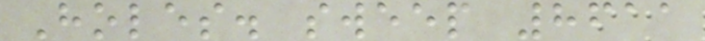Holes. sweep 8611
